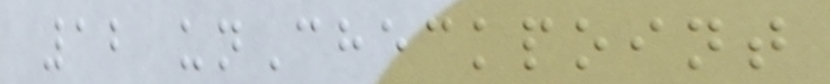12 unCheckpoint
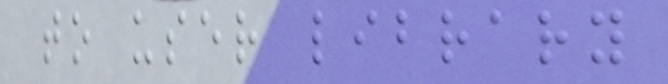to user library
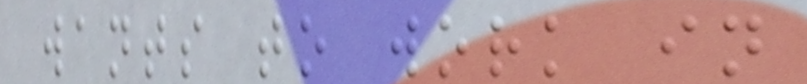wants to work in
